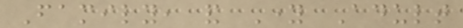Family, and Young Adult
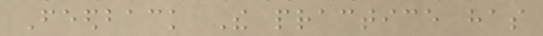Feedback The practice has
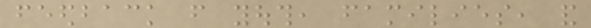feedback from youth, families, and
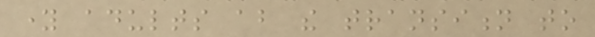young adults about the transition to
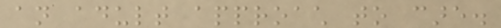an adult approach to care.
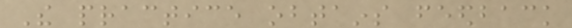The practice obtains feedback
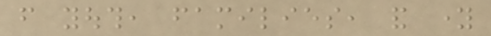from youth, families, and young
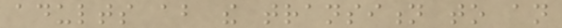adults about the transition to an
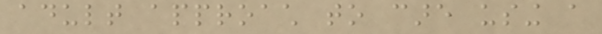adult approach to care using a
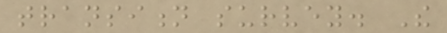transition survey. The
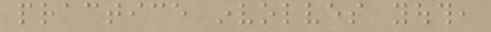practice involves youth,
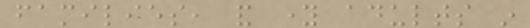families, and young adults in
